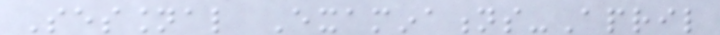Sessional Examinations-April
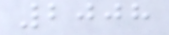2008
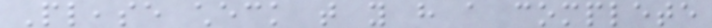Please check that you have a complete
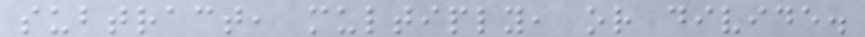subtract, multiply, or divide.
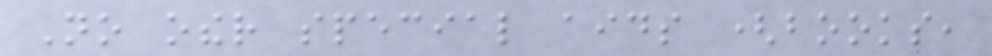No other special aids (books,
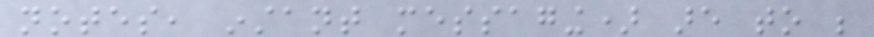notes, instant messaging) are to be
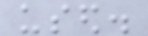used.
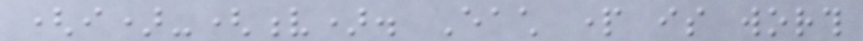(i)-(v). Each part is worth
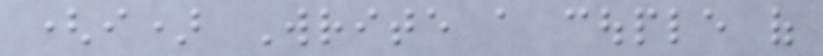(i) Write a couple of
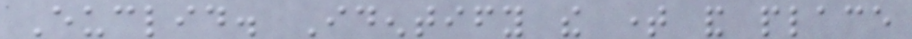Euclid. Identify the time and place
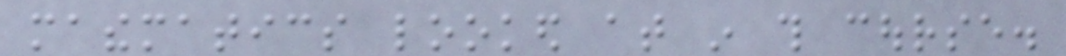mathematics looked at in this course.
